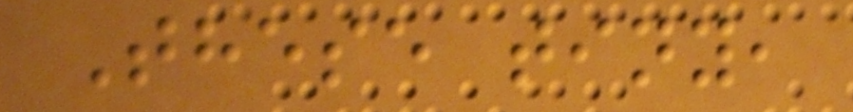These tiny,
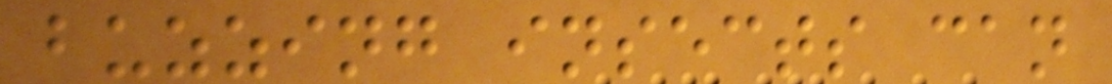buzzing insects can
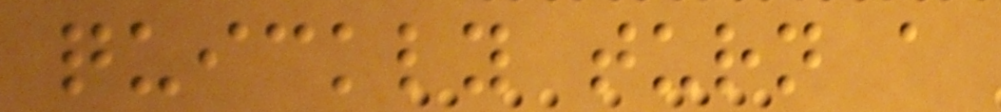quickly turn a
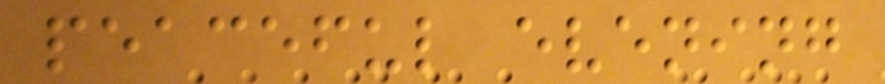peaceful evening
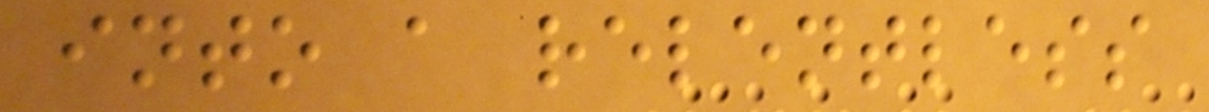into a relentless
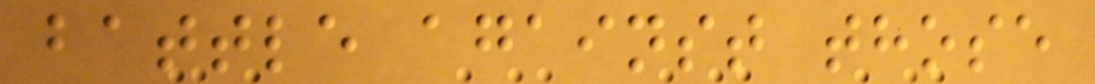battle against those
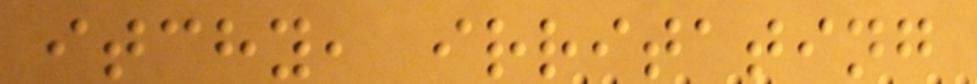itchy, irritating
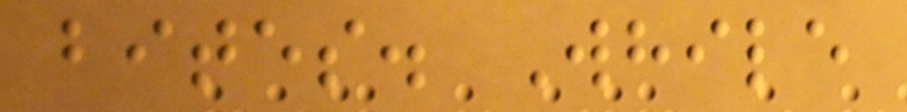bites. While
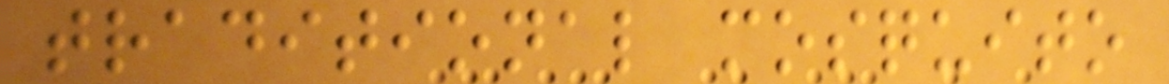traditional mosquito
